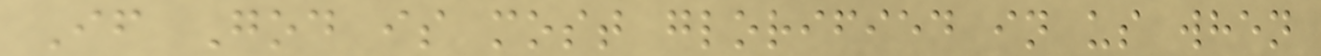If God is most glorified in us when
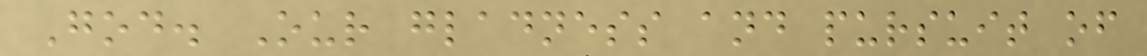God. Our gladness and pursuit of
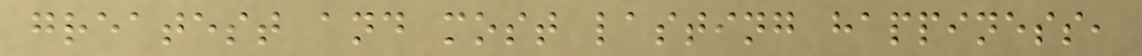greatest and most lasting happiness,
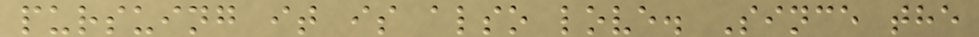pursuing it is also love. Since the
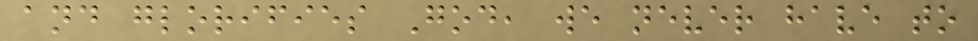and glorifies God, we never have to
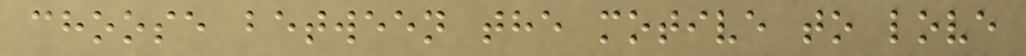choose between the motive to love
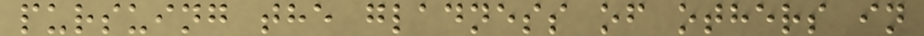pursuing the gladness of others in
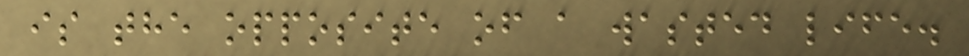is the opposite of a wasted life.
